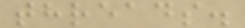threads.
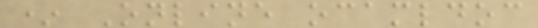* Online ocamldoc
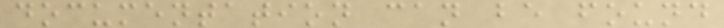documentation can be found
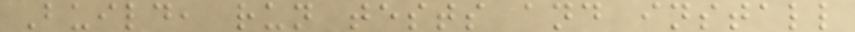Build, run tests and install
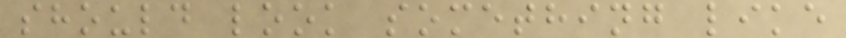should look something like
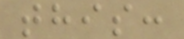this:
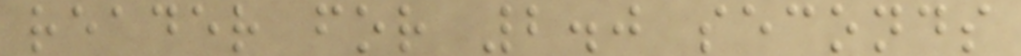reader for 2.0 seconds
